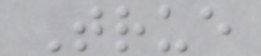True
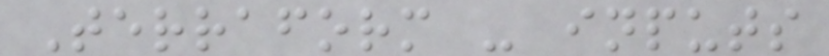Terraform - inputs
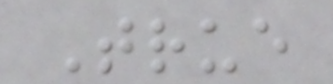True
